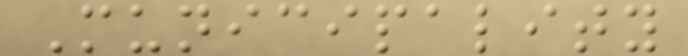Municipality
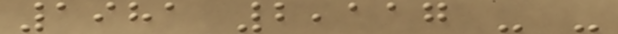1981 2,117 - -
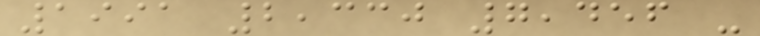1991 2,330 7,456 -
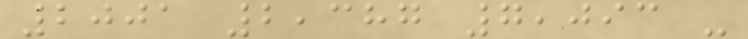2001 2,387 7,093 -
